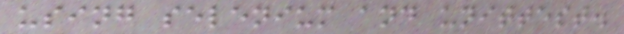using selenium and unittest.
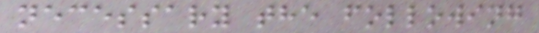necessary the following
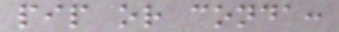pip or conda:
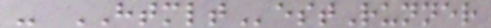- HTMLTestRunner
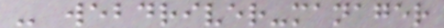- webdriver-manager
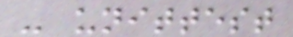- unittest
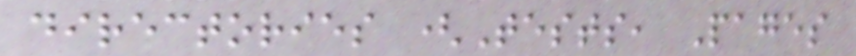directories (Tests, Pages
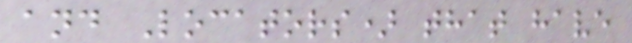and Locators) that have
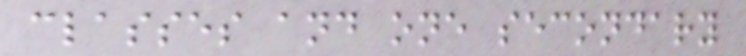classes and one secondary
